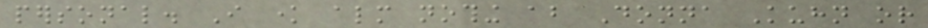personal. I know almost nothing about Donna Kuhn or
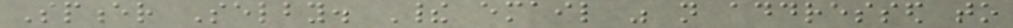Spencer Selby. Their email was not addressed to
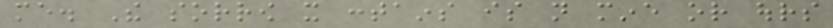me. The sorrow it contains is not mine or ours
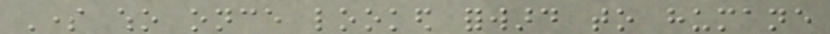Some who once looked forward to humane
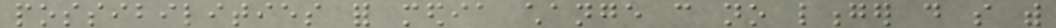possibilities for media change can no longer do so with
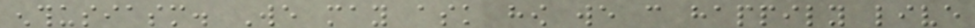enthusiasm. We may ask how we can happily live
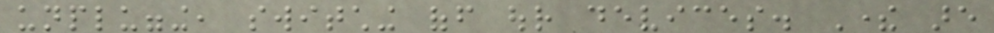unplugging, switching off our devices. There are
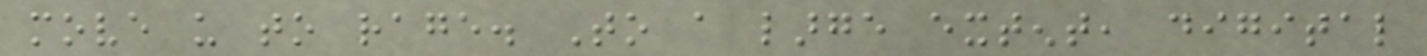move us to rage. To a large extent, digital
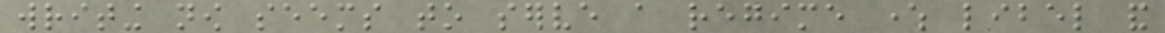writing now seems to serve a regime where libel and
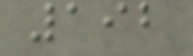192
